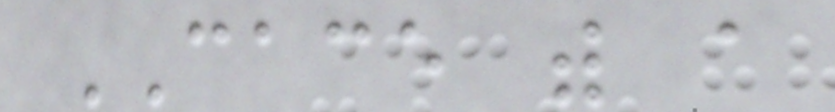CACE with a
